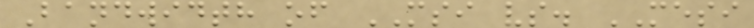Bandwidth of MSI vs. MESI
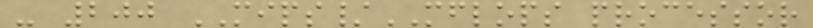- 200 MIPS/MFLOPS processor
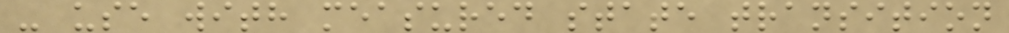- use with measured state transition
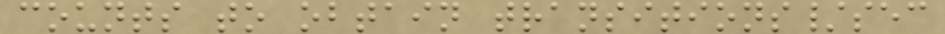counts to obtain transitions/sec
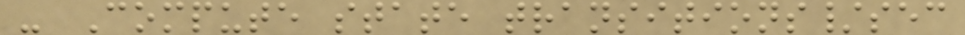- Compute state transitions/sec
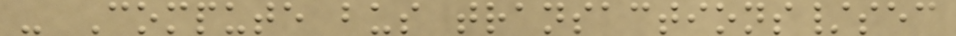- Compute bus transactions/sec
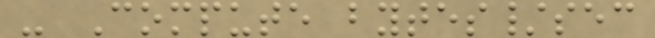- Compute bytes/sec
